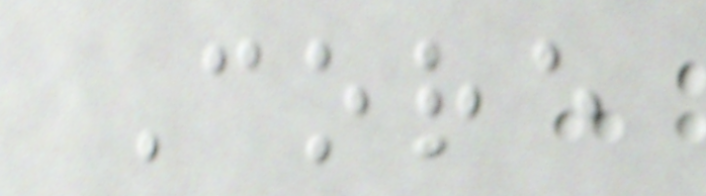Core
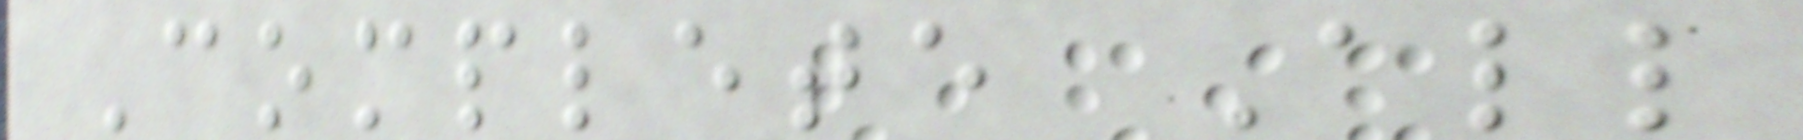Complete All
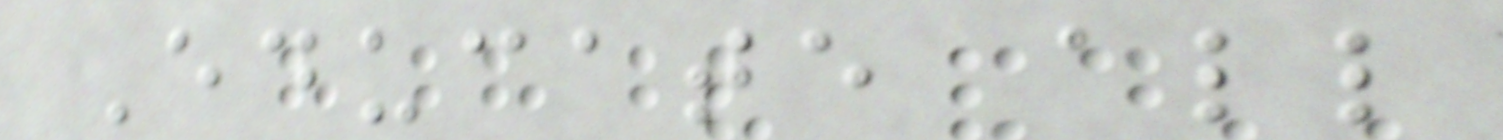Educate all
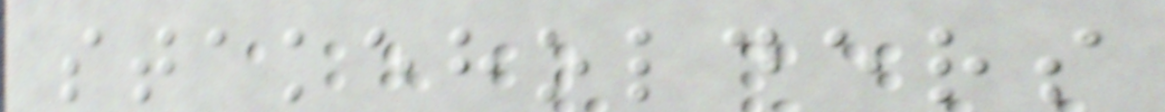stakeholders
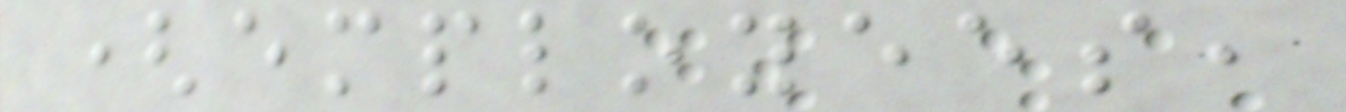(employees,
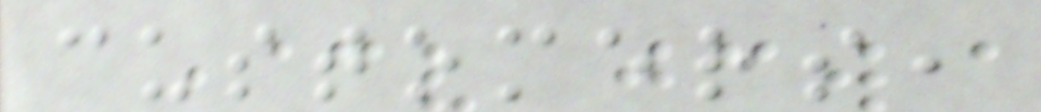customers,
